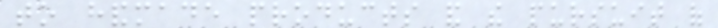to handmade products and the pursuit of
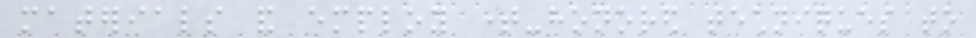materials and employ time-honored techniques to
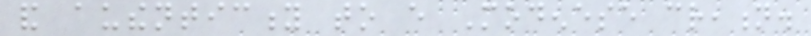and authenticity to every Modenese creation.
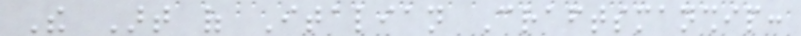The Art of Italian Craftsmanship:
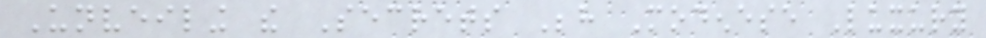Unveiling the Secrets Behind Modenese Luxury
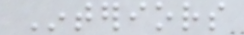Interiors
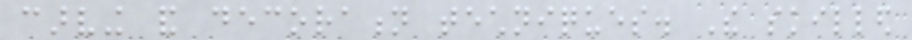carving and decoration techniques. The skilled
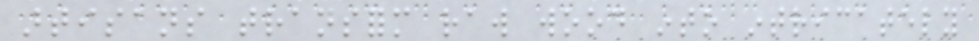artisans transform raw wood into intricately
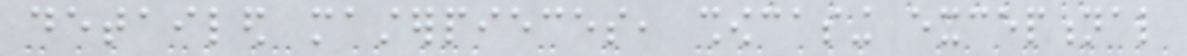detailed masterpieces, showcasing exceptional
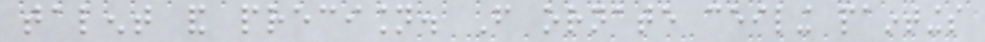talent and precision. From ornate ceiling paintings
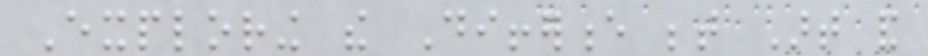Exploring the Difference between Art and
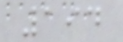194
